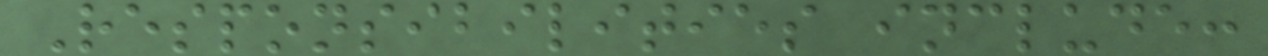Responsibilities include:
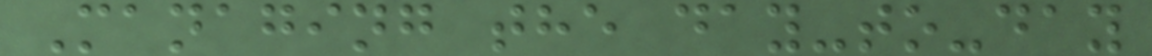Managing the day-to-day
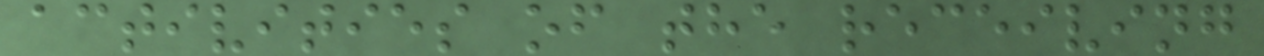activities of the receiving
